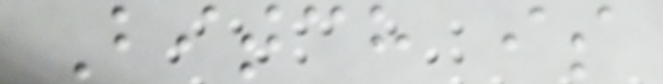Bitch is
